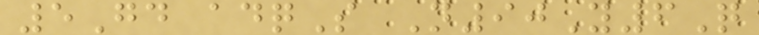5Gd adqS N90Y6Q
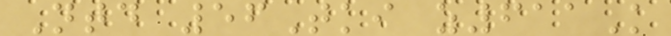Ntd 56Tki z611K
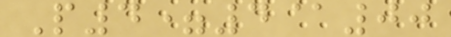P4=4@00
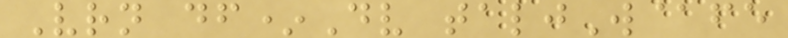Vrn df*Dv taljW@fe
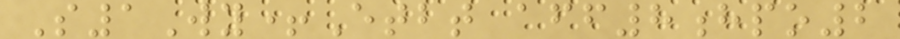S1Wy+Etbt aff8hpo2
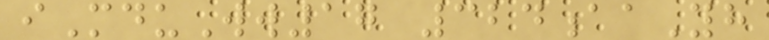iMduWw17 324aaYh
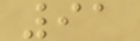91
